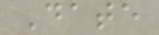Date
